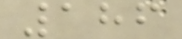186
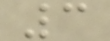3
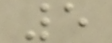5
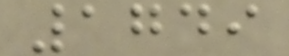1749
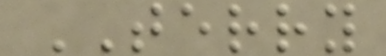TERRY
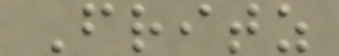Fritz
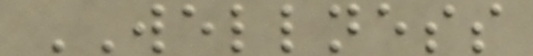WELLNESS
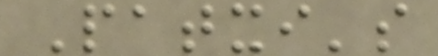Patxi's
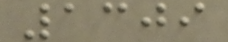1309
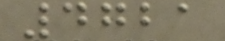4721
